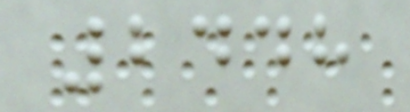2448
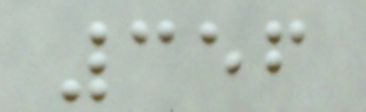356
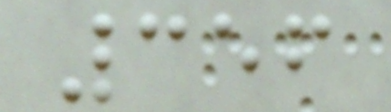356
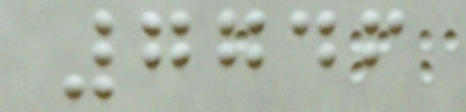7746
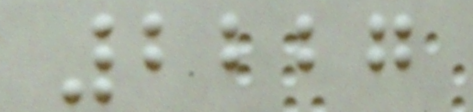2227
